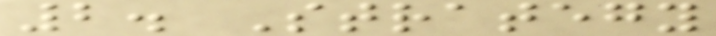2. Strategy
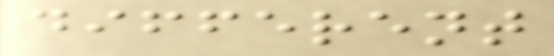different
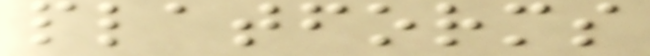platforms
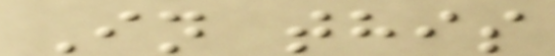In this
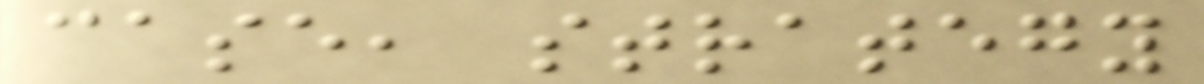case, strategy
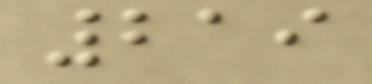219
